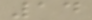14
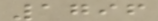1796
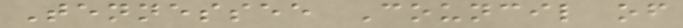Tennessee Council of
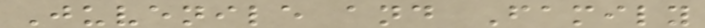Juvenile and Family
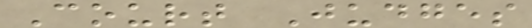Court Judges
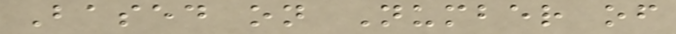Based on Number of
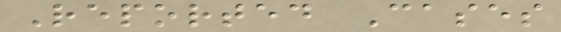Reported Cases
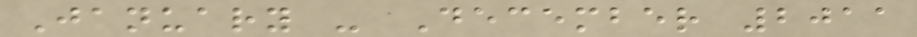January - December 2011
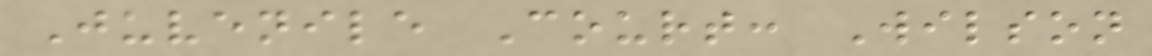Juvenile Court: Wilson
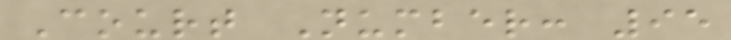Court Number: 95
